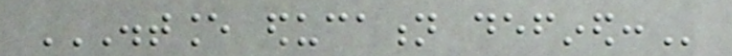DISTANCE EDUCATION DEFINED:
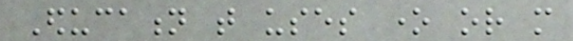Education that uses one or more
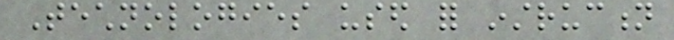Technologies used for instruction
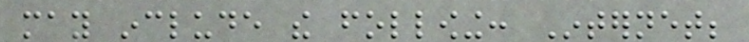may include the following: Internet;
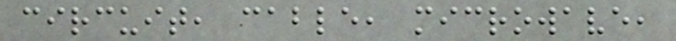circuit, cable, microwave,
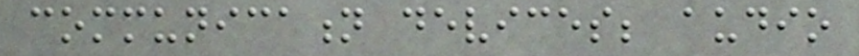communication devices; audio
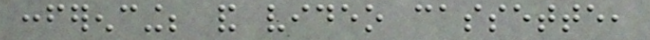conferencing; and video cassette,
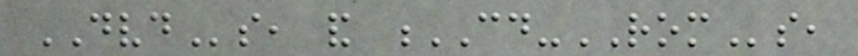DVDs, and CD-ROMs,
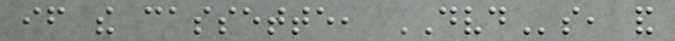if the cassette, DVDs, and
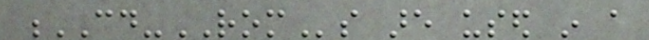CD-ROMs are used in a
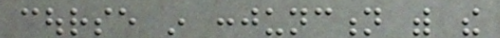course in conjunction with the
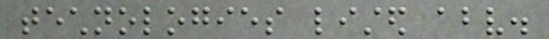technologies listed above.
